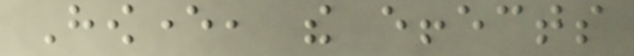However, the effects
